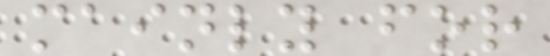mainly for
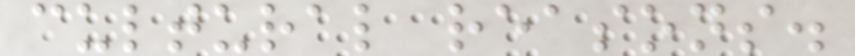cultural reasons.
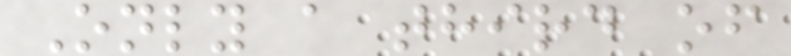Only a third of
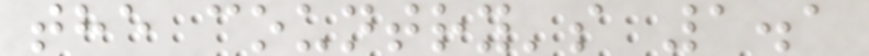the country's 1.1
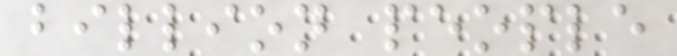billion people
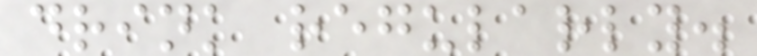drink regularly.
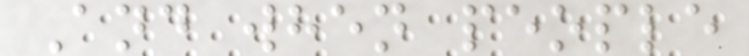And when people
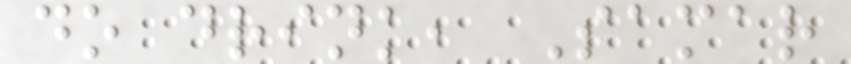do drink, Samar
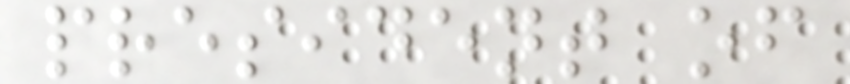president of
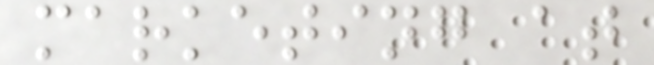marketing at
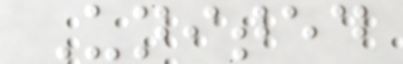United
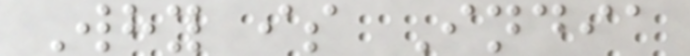Why is India
